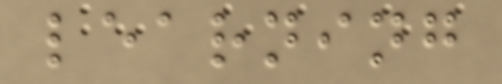learning
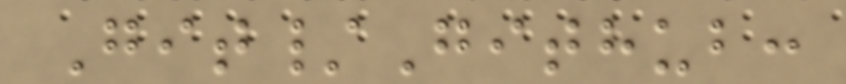Git/Github:
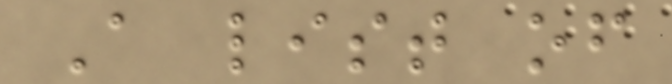A list of
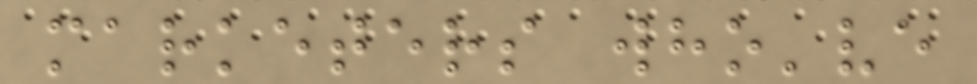marketers who've
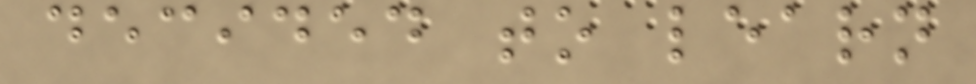decided to learn
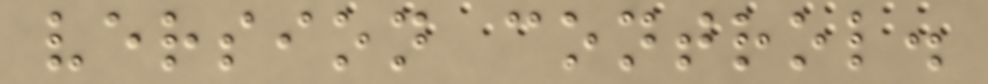version control.
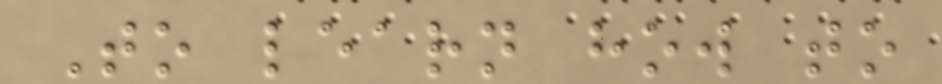To learn how to
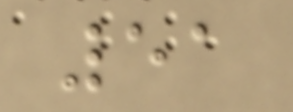51
